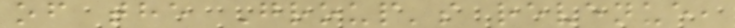of the Group's revenue,
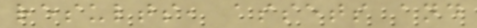results, assets and
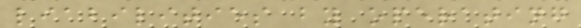liabilities by operating
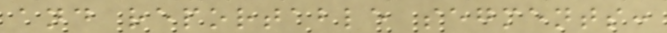and reportable segments:
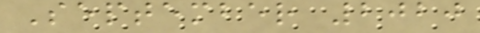September 2020
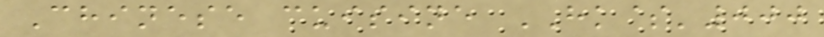Chinese cuisine HK$'000
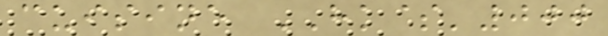cuisine HK$'000
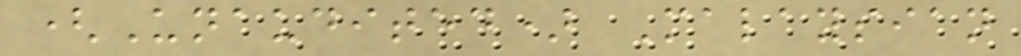(Unaudited) Malaysian
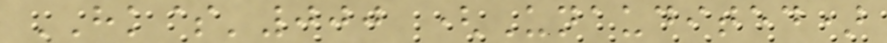HK$'000 (Unaudited)
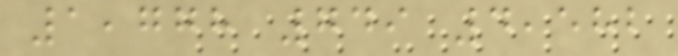1,778 749 4,582
